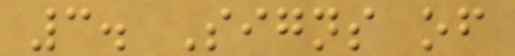3. Signs of
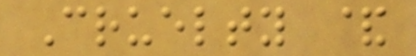Cruelty &
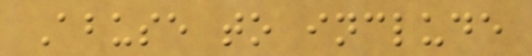Abuse to include
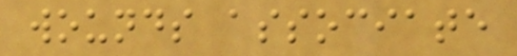wounds associate
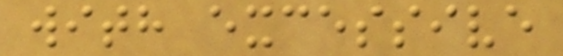with excessive
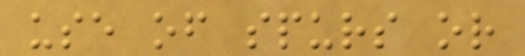use of spurs or
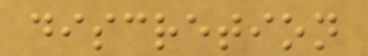discretion
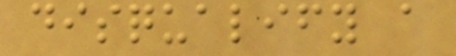disqualify a
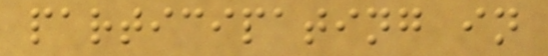participating in
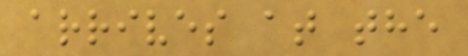arrives at the
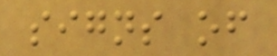signs of
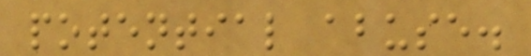potential abuse.
